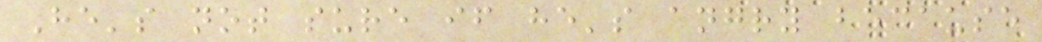He's not sure if he's angry because
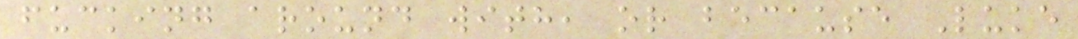fucking around with, or because Luke
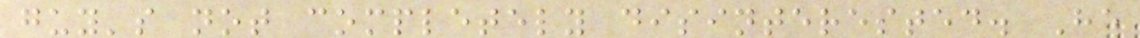guy's not completely disinterested. He
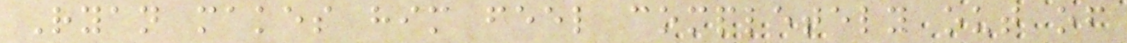Ryan makes him feel completely out of
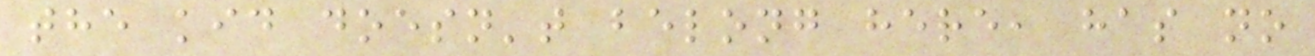the kid doesn't belong here, has no
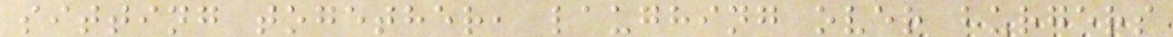sitting together, laughing over burgers
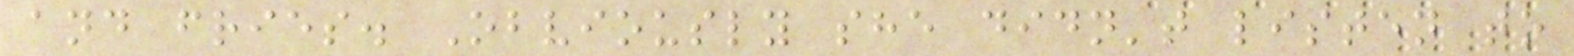and fries. Obviously she didn't listen to
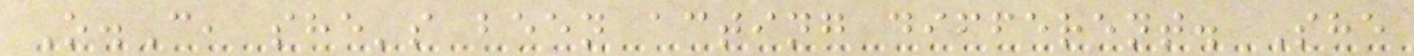O.C, she's been acting different. She
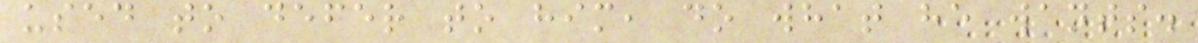used to defer to him, do what he wants.
